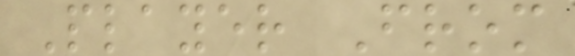Player From
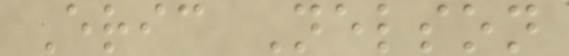Eric Nelson
